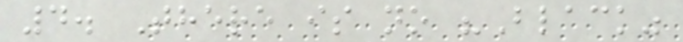4. There is no "Black"
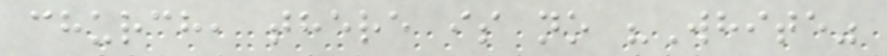church, there is no "White"
